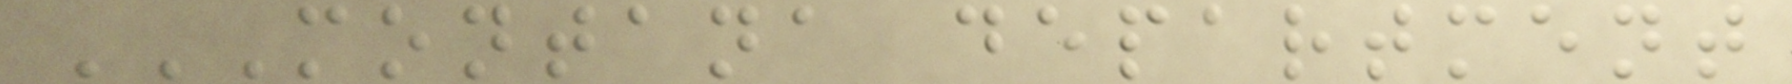MONTANA DEPARTMENT
